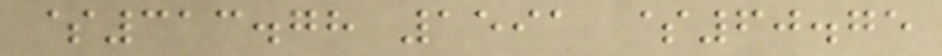$313.78 1591 $60.75
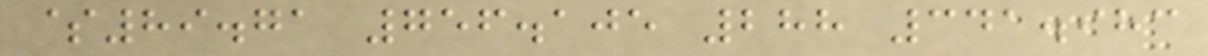$89.71 756.105 288 341.983
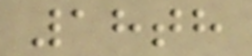18th
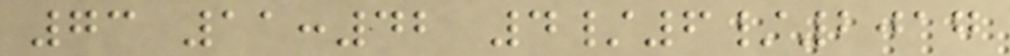73 11:42 4/6/2017
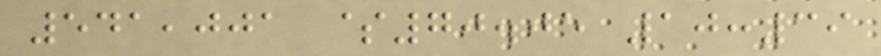541,001 $70.05 10:39
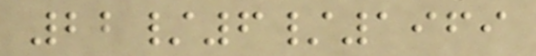22/6/1969
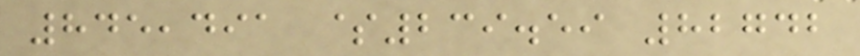845,491 $239.59 82742
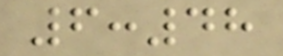6:48
